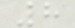8
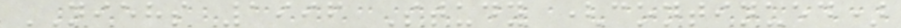NIEHS 1996 Study (continued)
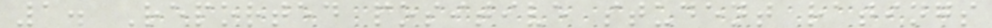1. Reported positive student ratings
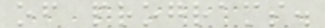of programs.
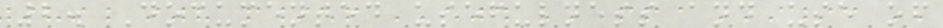2. Documented usefulness and use of
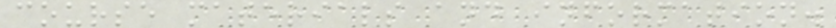course materials and information.
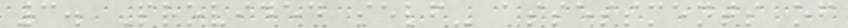3. Provided self- assessments of
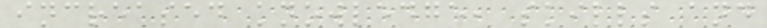increased knowledge, skills and
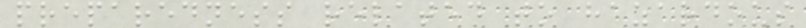preparedness related to hazardous
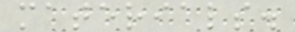materials.
